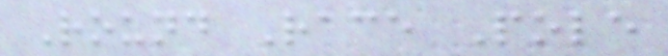Round Race Pole
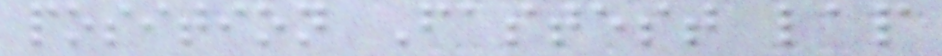position Fastest lap
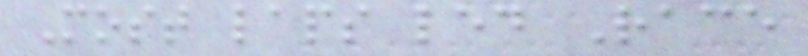Most laps led Race
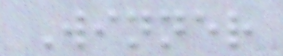Winner
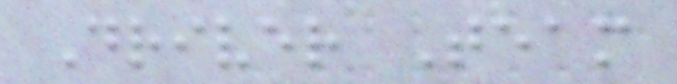Driver Team
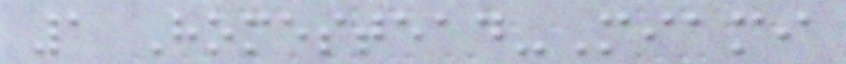1 Homestead-Miami
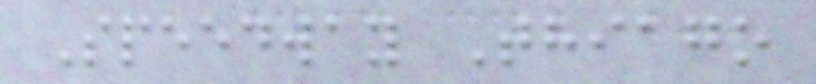Speedway Thiago
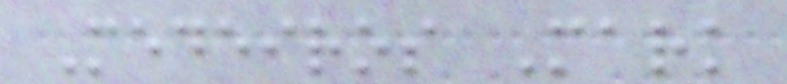Medeiros Mark
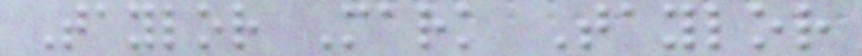Taylor Mark Taylor
